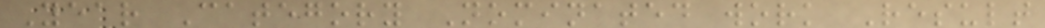Year Category Nominated work Result
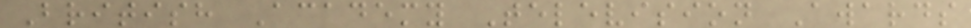British Academy Television Awards
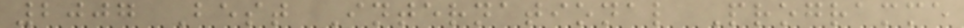2007 Best International Programme
